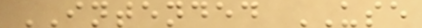INTENDED USE
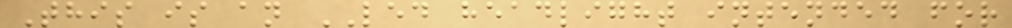This is an LED headlight intended for
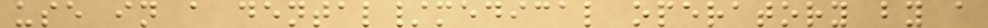use in a dental/medical operatory by a
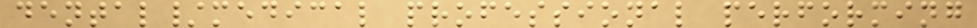dental/medical professional performing
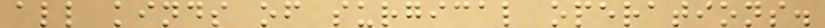all kinds of surgical operations.
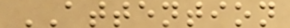ATTENTION
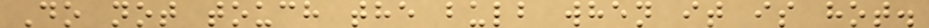Do not touch the bulb when it is hot.
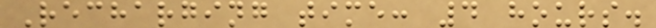Recharging time: 4 hours.
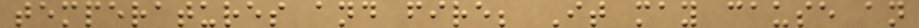temperatures and fire; It may cause an
